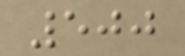500
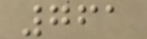761
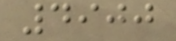4900
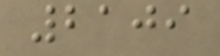2109
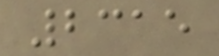2315
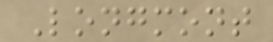Longmont
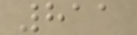811
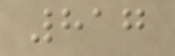817
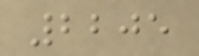2205
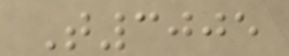T3005
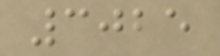3025
